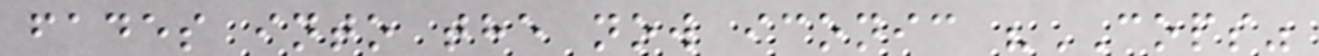fades into the now iconic "COPS"
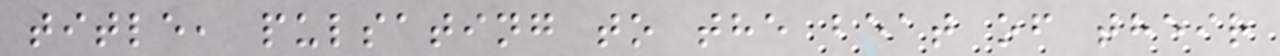title, pulsating to the beat of their
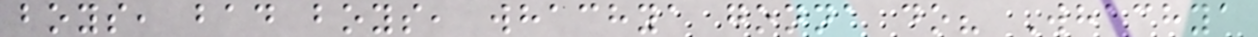boys, bad boys, whachya gonna do? Whachya
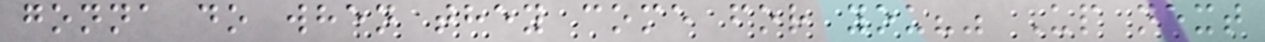gonna do when they come for you?" Up next
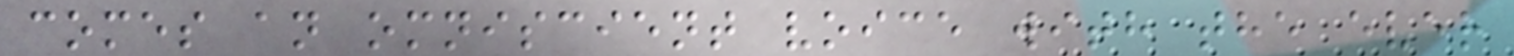comes an omniscient voice with the ever
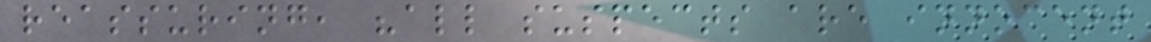reassuring, "all suspects are innocent
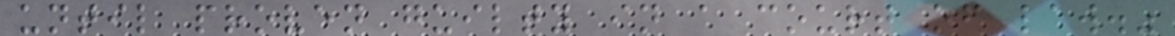until proven guilty in a court of law."
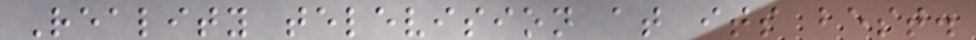Reality television at its best.
